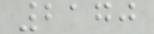2170
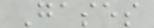Gases
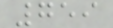759
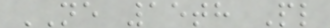NE 15th Pl
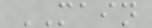MAIN
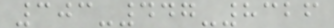303-447-8326
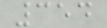354
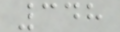348
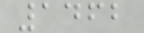1462
